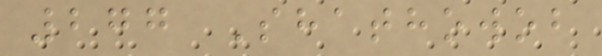277 Shathowob
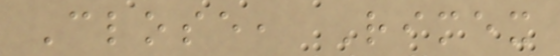Close, Rimex
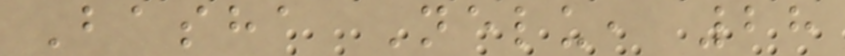Basha Nelu, 28
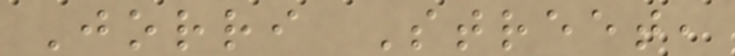Jorri Street,
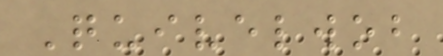Quivelwob
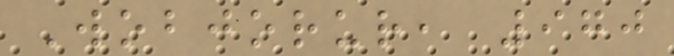Wobjorur, 970
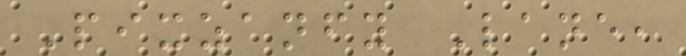Pixzanfy Lane,
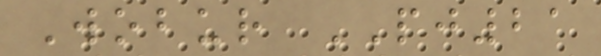Wobur PJ21
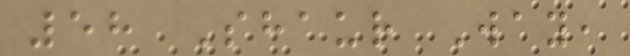58 Shaur Way,
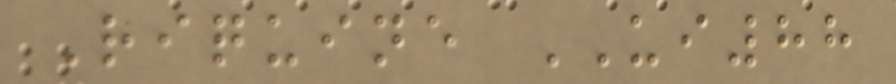Riquine UI88
